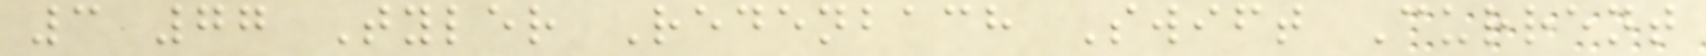3 77 Tyler Redenbach Swift Current
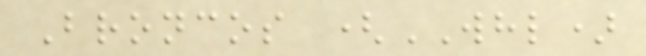Broncos (WHL)
